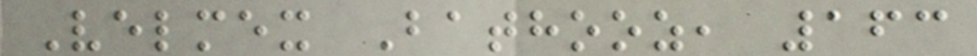Velmex Bathooz, 163
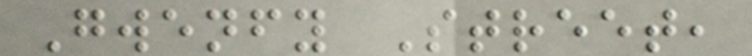Gwenfy Street,
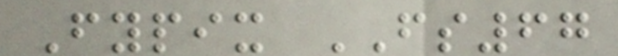Fypix FS67
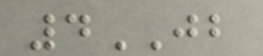4JB
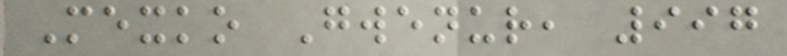Mexko Gwenur, 997
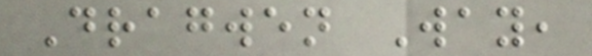Dragwen Way,
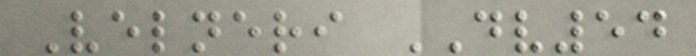Velneri DV54
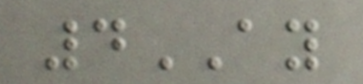4AY
